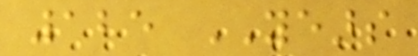125 YEARS
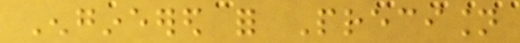Engineered for Precision
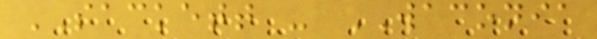SACKETT - WACONIA
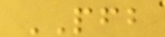PFB
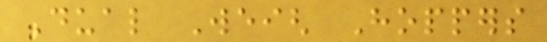Dual Weigh Hoppers
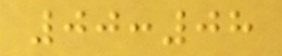00:08
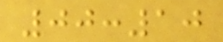00:10
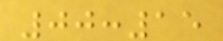00:15
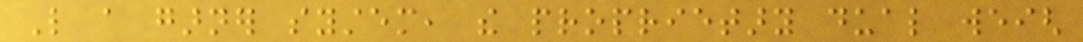Like a garner system, the proprietary dual weigh
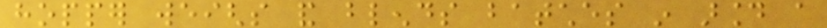hopper weighs and blends batches in around a
